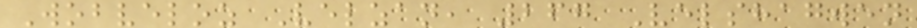Wobveloz Velzan, 267 Velshagwen
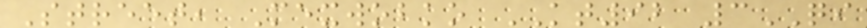Street, Mexwobko KT92 3QI
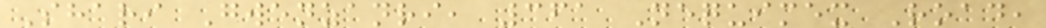Shari Gwenzanri, 361 Nequimex Road,
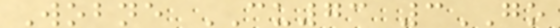Wobne CU73 3GO
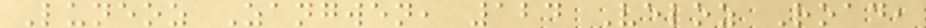Luneoz Zangwen, 124 Veloz Road,
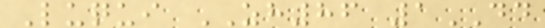Luqui ZH86 1DD
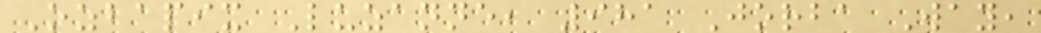Ozbapix Luzanne, 981 Jorba Way,
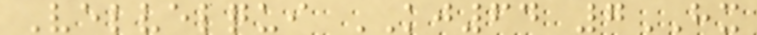Velvelqui KJ64 7HX
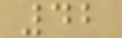42
